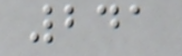241
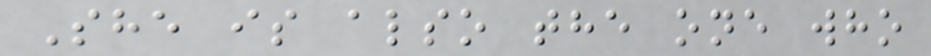She is also the one who
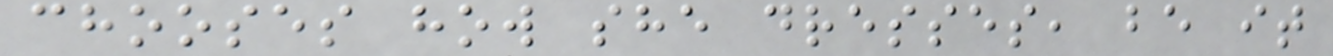chooses how she dresses, be it
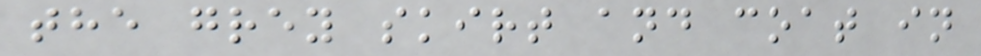the grey skirt and coat in
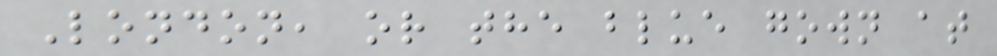London, or the blue gown at
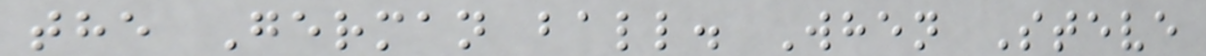the German ball. When Steve
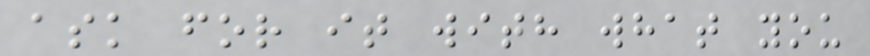ask for it with what you
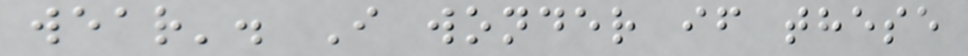wear'. I wonder if these
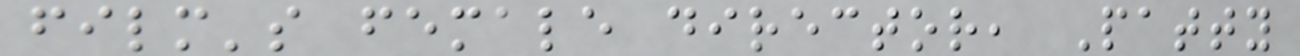film's female director, Patty
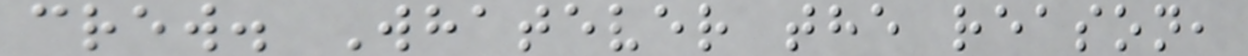crew. Whatever the reason,
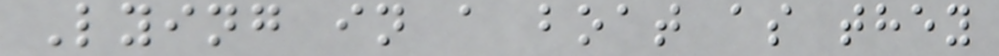Lying in a boat as they
